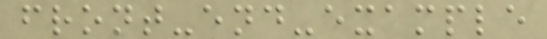front-end-example
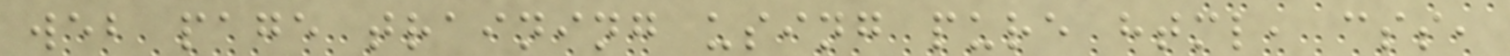web page training using pure html, css,
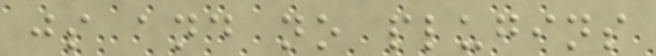js and no plugins
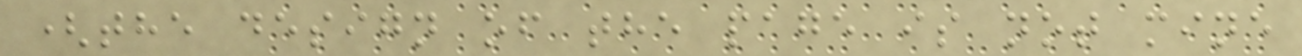(the design of the page is not mine
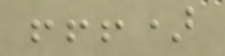!!!)
